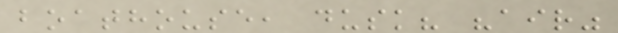boathouse, dusk? "air"
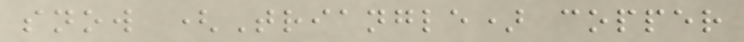snow (Triangle) copper
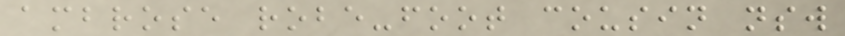ambrose robe-foot cousin nsw
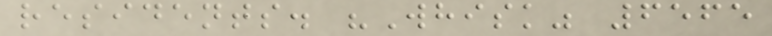residents. "Whisk" 6565
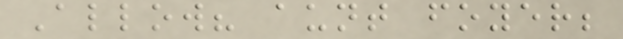Allow? aunt foyer;
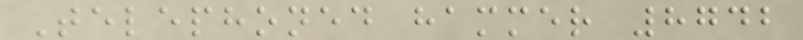Telephoned hammer 8742
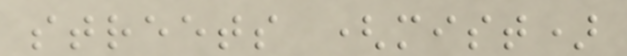streets (mist)
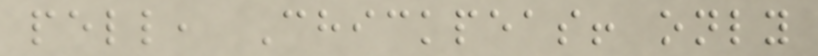pell, Chickpeas! only
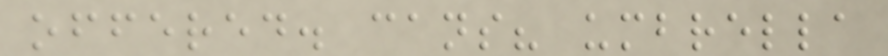offered. cans? umbrella
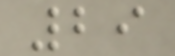29
